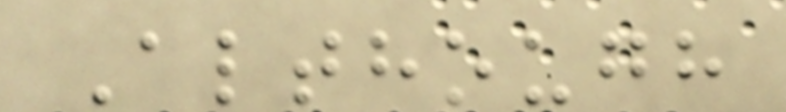Although
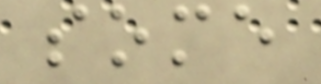some
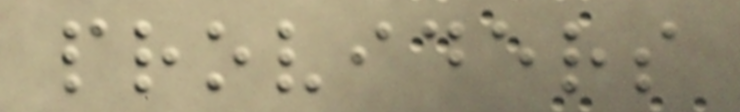providers
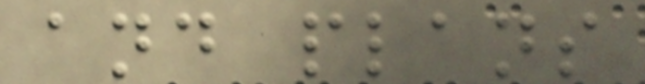and plans
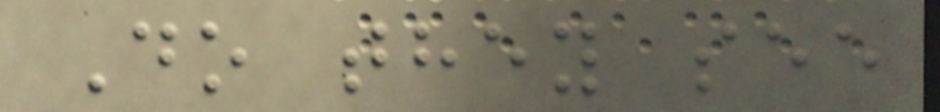Do they see
